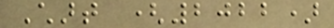Chart (2022)
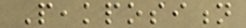Peakposition
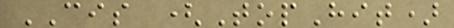CIS (TopHit)
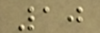10
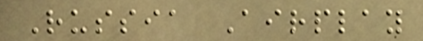Russia Airplay
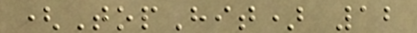(TopHit) 12
